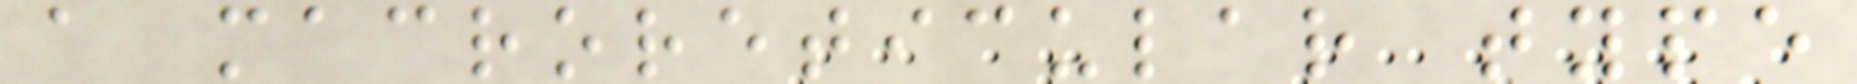a macroreticular type
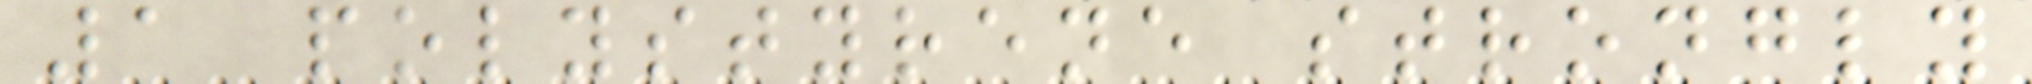1 polystyrene strongly
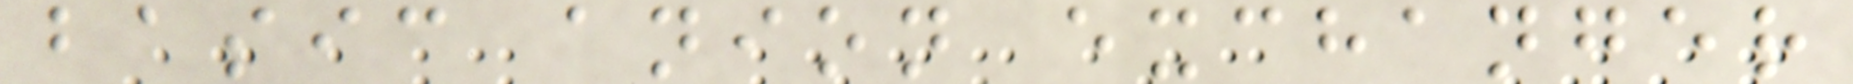basic anion exchanger
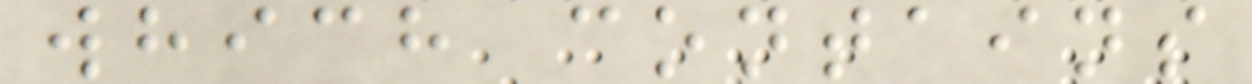which contains
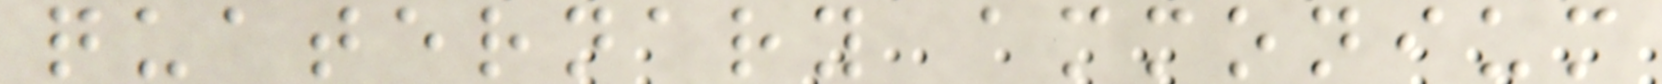quaternary ammonium
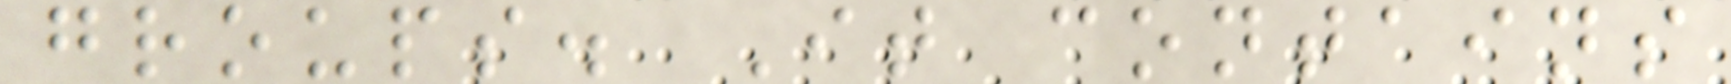groups. It contains
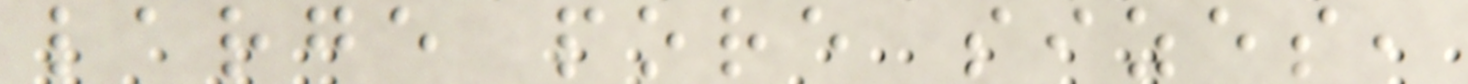large pore sizes,
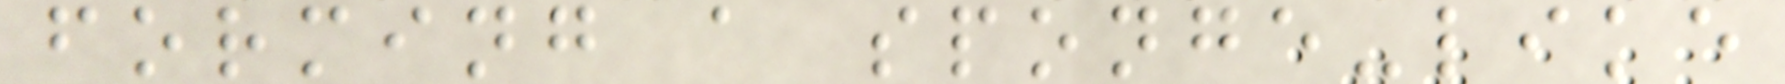forming a sponge-like
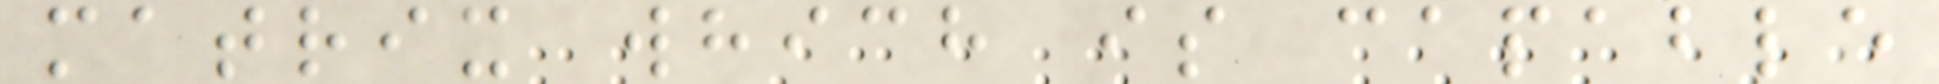matrix which is capable
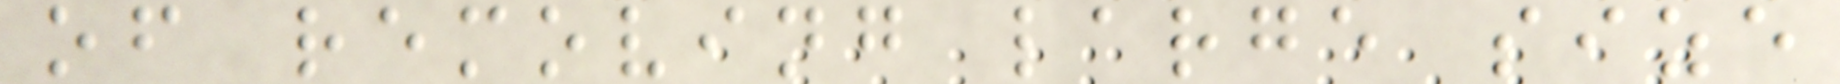of removing large size
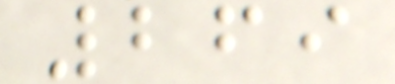269
